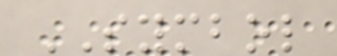SYMBOL
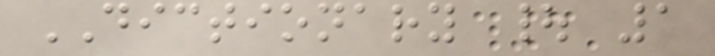DICTIONARY | 1
